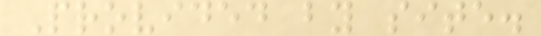Provided by site.
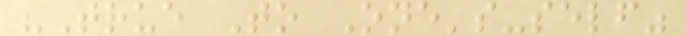"True To One's-self"
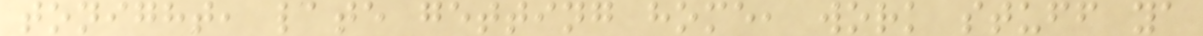tonight, late getting home, work stuff ya
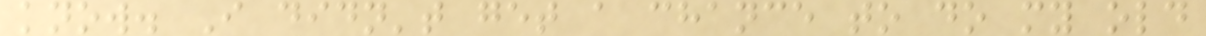know. I didn't get a chance to do my old
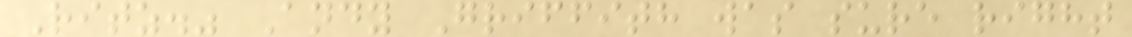Ritz." Andy Griffith was sure right
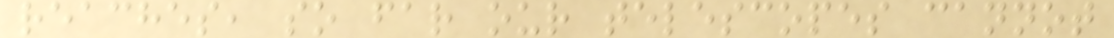reaches, so far our telescopes cannot
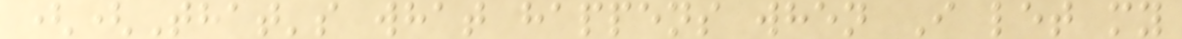((That's what happens when I let my
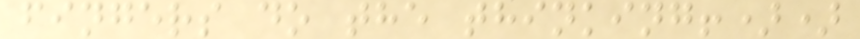fingers do the thinking!))
